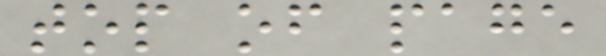top of page
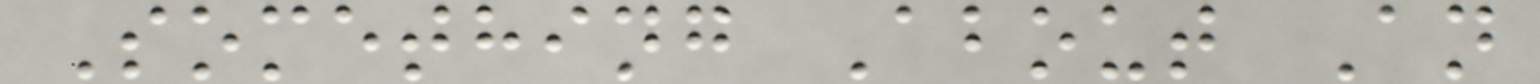Something About An
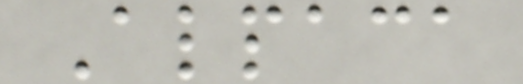Alpaca
